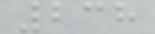238
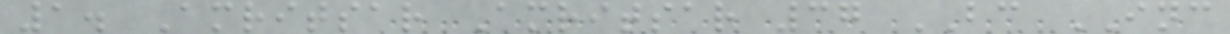1. Amritsar Amritsar 37 BC INC
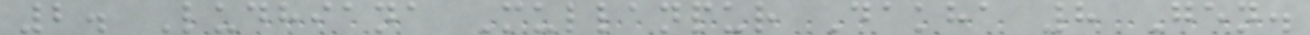2. Ludhiana Mullanpur Dakha 8 Gen.
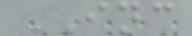INC
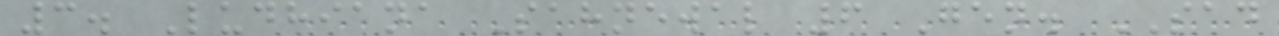3. Ludhiana Sahnewal 6 Gen. SAD
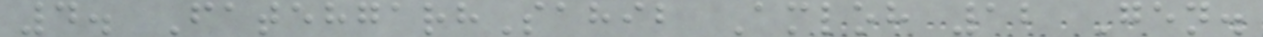4. FatehgarhSahib Amloh 12 Gen.
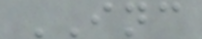INC
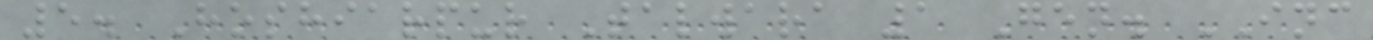5. Hoshiarpur Talwara 1 Gen. INC
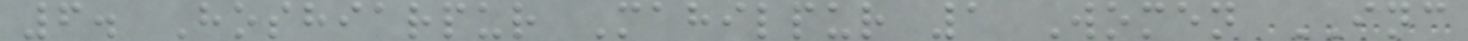6. Hoshiarpur Mahilpur 1 Women INC
